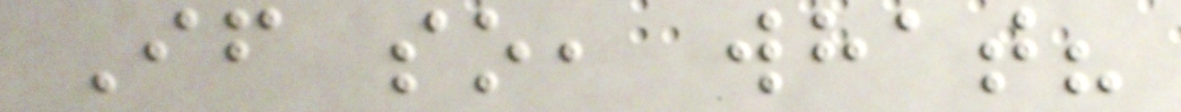If so, what?
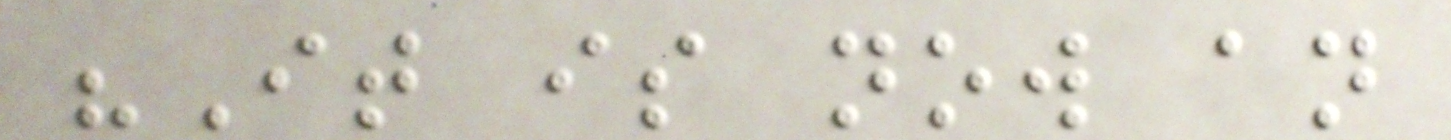"It is now an
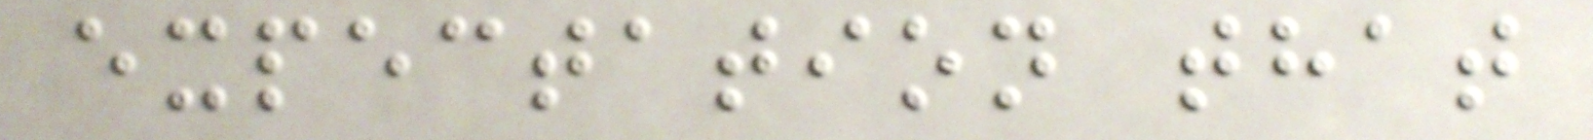expectation that
